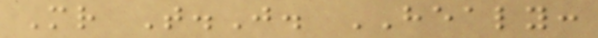Mr T.J. HEALY:
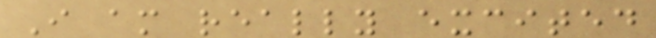I am really excited
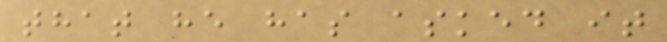that he has asked it
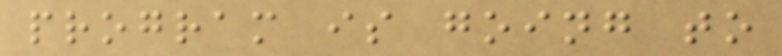program is going to
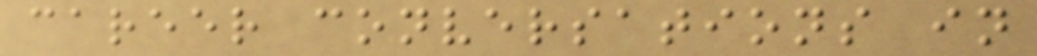career conversations in
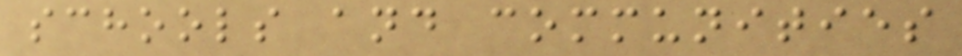schools and communities
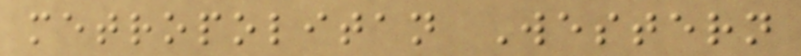metropolitan Western
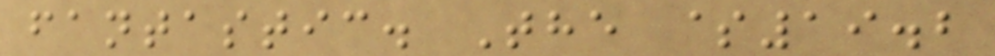fantastic. The $19.2
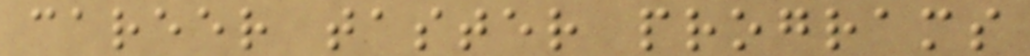career taster programs
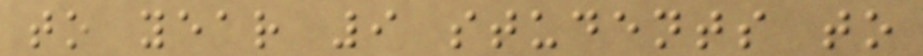to year 9 students to
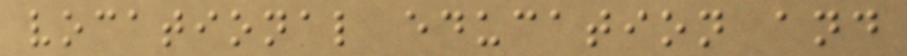vocational education and
